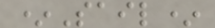*Sail*
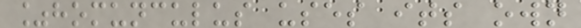%homunculus uses its own
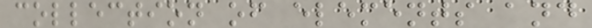collection of elements and
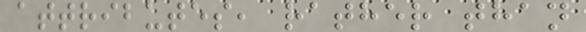attributes, rather than
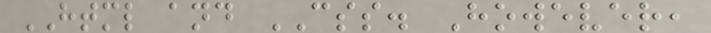HTML and CSS. However,
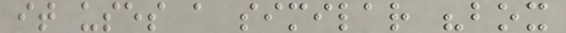it uses a similar "box
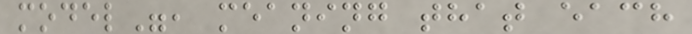model", meaning that each
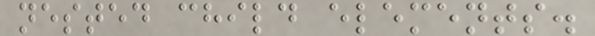nested child elements.
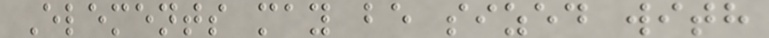Elements may be sized with
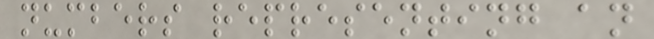numbers representing an
